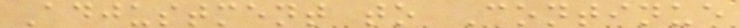Adjustment to Continue
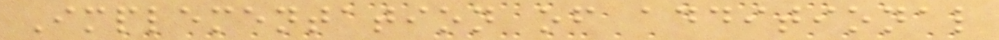Implementation of additional
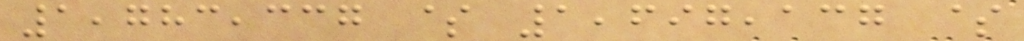1,783,337 $ 1,697,137 $
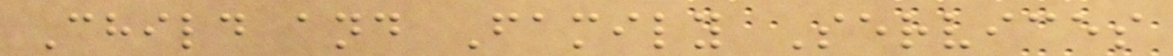Child and Family Services
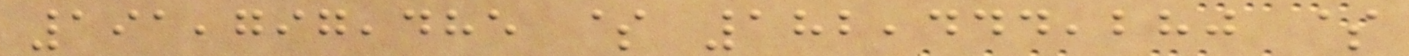191,797,485 $ 182,444,280 $
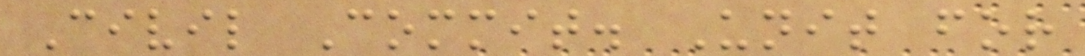Civil Commit. Unit for
